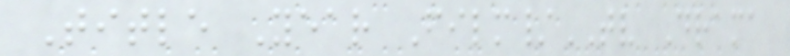Title Year Film/TV Drama
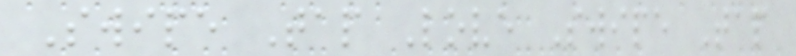Swipe Tap Love Swipe Tap
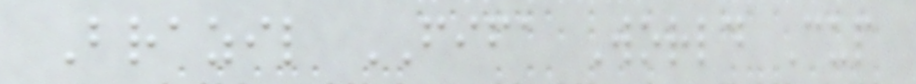Brazil FIFA World Cup
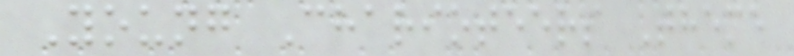Young Charioteers Theme
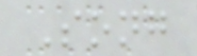Song
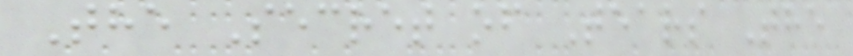The Secret of Tears The
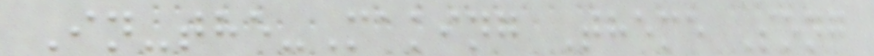In-the-Making Theme Song
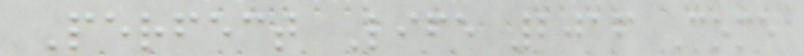Perfect Life 2016 Come
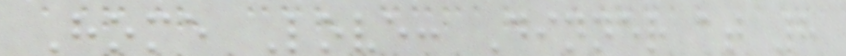Home Love: Dinner at 8
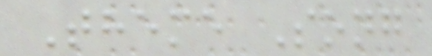Theme Song
